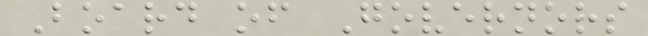Board of Governors
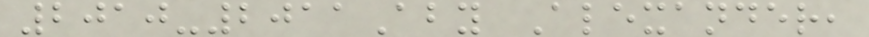2010-2011Aby Alexander,
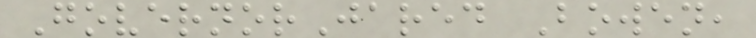GovernorJared Bowen,
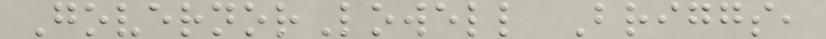GovernorLowell Briggs,
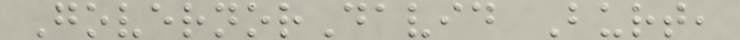GovernorDavid Burt,
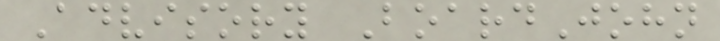Advisory BoardJohn
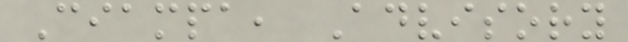Ciampa, Advisory
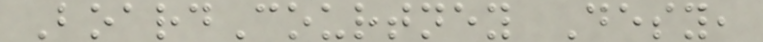BoardCourtney Desy,
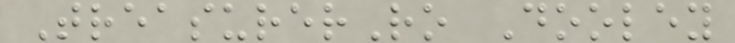TreasurerRo Dooley
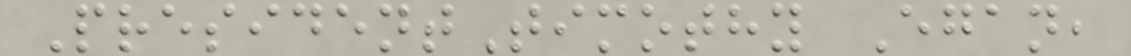PresidentTimothy Egan,
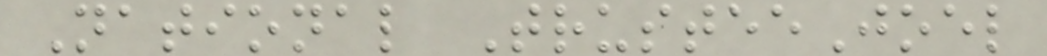National TrusteeJoel
